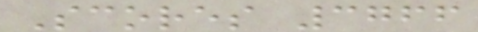Scores 3766
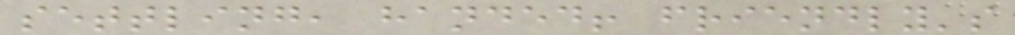settling, handed! friendly's
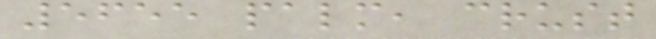5655 palm, crust
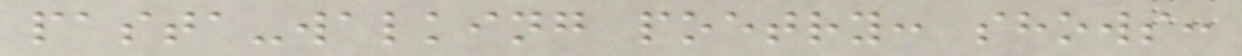pasta-walking poetry: shows:
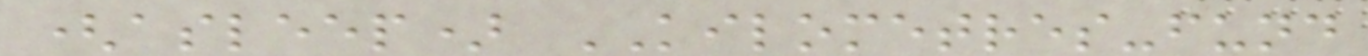(asleep) KILOMETRES-fund
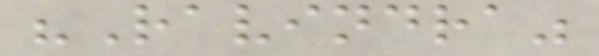"Ravindra"
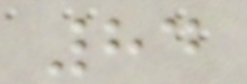84
